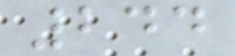244
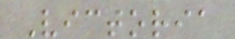Victoria
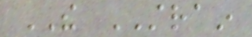THE STRAIN
